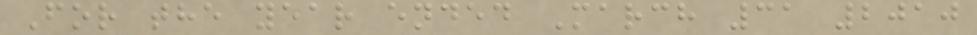For the year ended March 31 2010
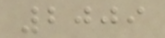2009
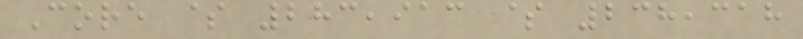Core $ 283,913 $ 238,318
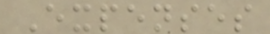Expenses
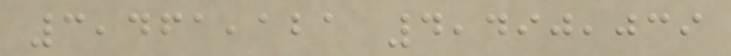3,461,121 4,490,039
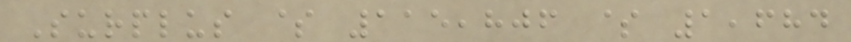Surplus $ 115,806 $ 1,684
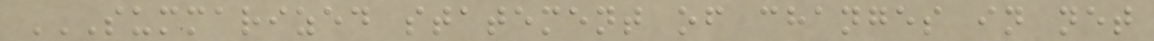SUMMARIZED STATEMENT OF CHANGES IN NET
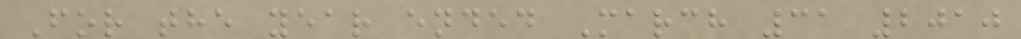For the year ended March 31 2010
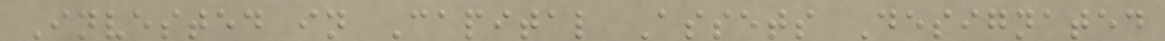Invested in Capital Assets Designated
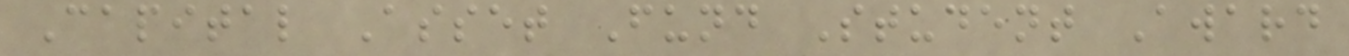Capital Asset Fund Student Award
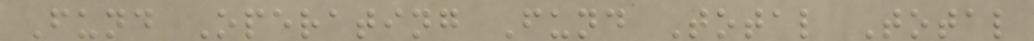Fund Operating Fund Total Total
